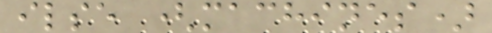ilse (machines)
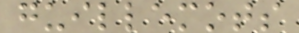guillemots
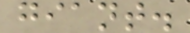giant.
